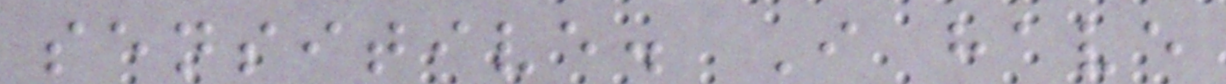sensitive. I have
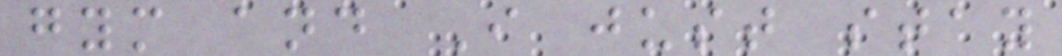gym and I just stay
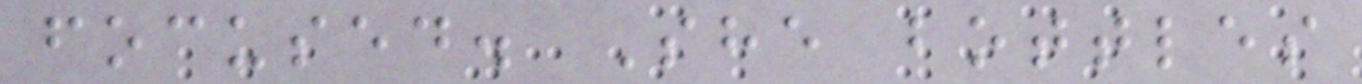focused. She bottles
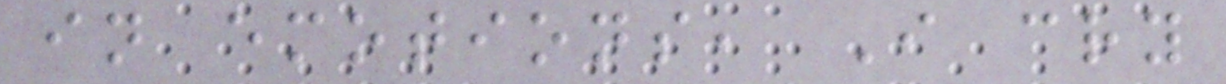in emotions, I cry
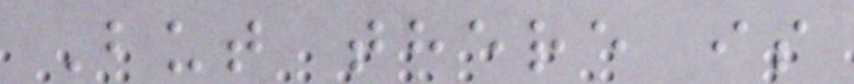But there is
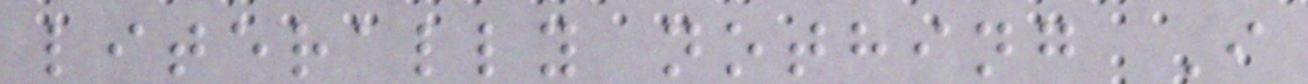literally nothing I
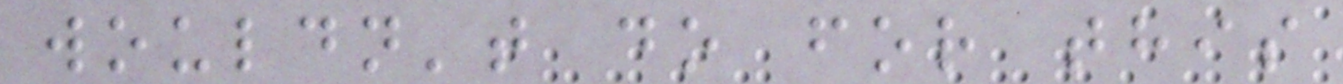wouldn't do for this
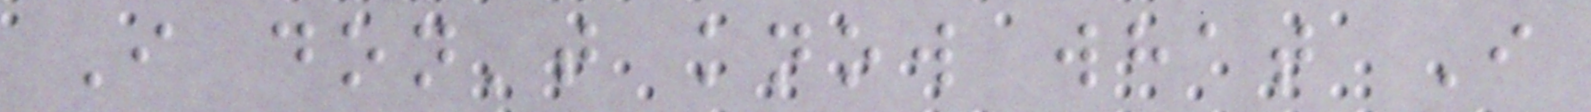I don't know what I
